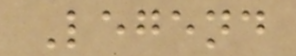Legend
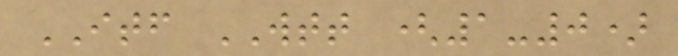ITF WTT (1-0)
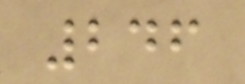246
